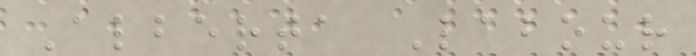Alberta Labour
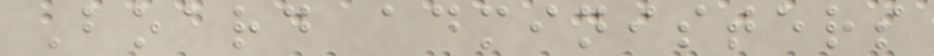Board administers
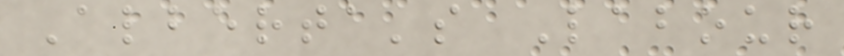Alberta's Labour
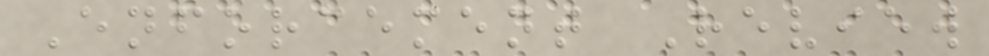Enforcement Review
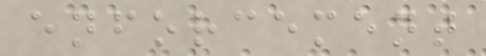enforcement
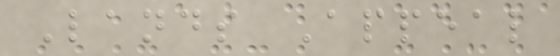Lands Appeal
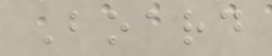Board
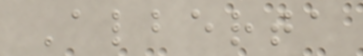Alberta
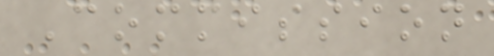Commission
